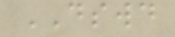DSWD
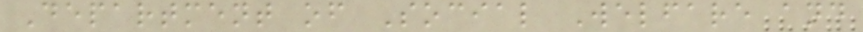Department of Social Welfare and
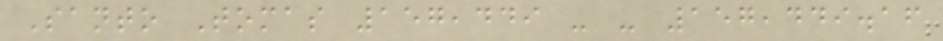Santo Tomas 157,449 - - 157,449.16
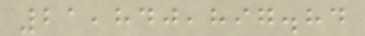21,840,897.84
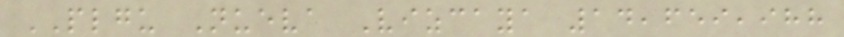PLGU Nueva Vizcaya 14,659,988
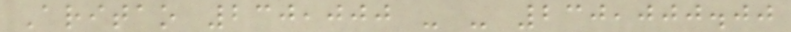Aritao 230,000 - - 230,000.00
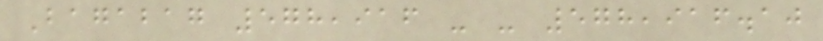Bagabag 578,916 - - 578,916.10
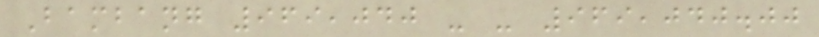Bambang 969,040 - - 969,040.00
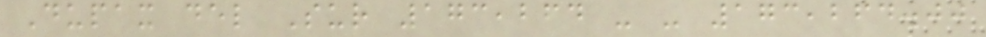Dupax del Sur 173,264 - - 173,264.00
